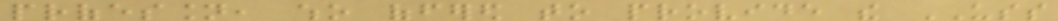profession, who offered to provide the USS
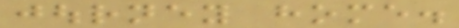journey home.
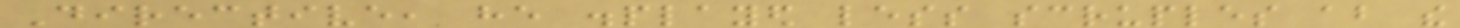Directive, he displayed less scruples about the
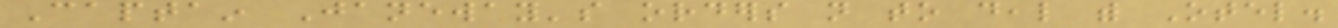Captain Janeway's orders not to deal with Otel.
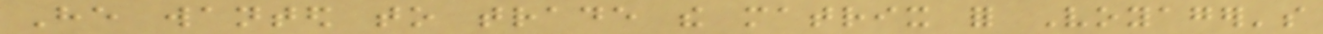He wanted to trade the matrix for Voyager's
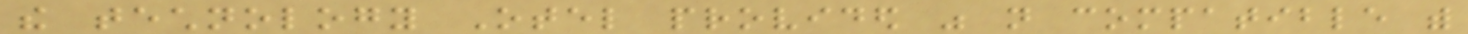the technology Otel provided was not compatible with
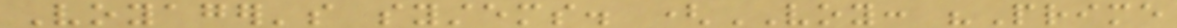Voyager's systems. (VOY: "Prime
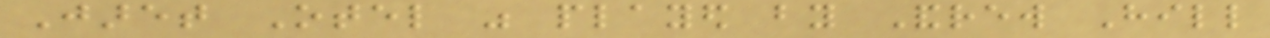Jaret Otel was played by Andrew Hill
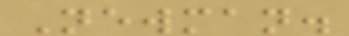Newman.
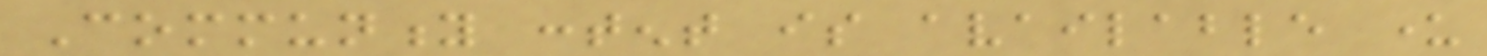Community content is available under
